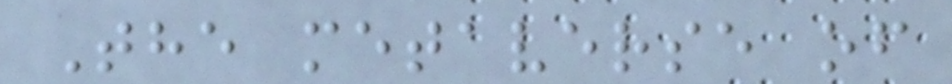The metaverse of
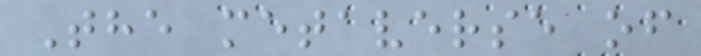The metaverse of
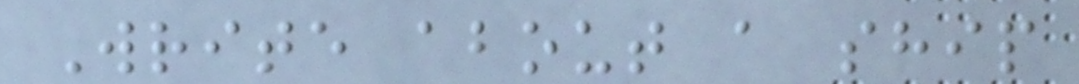Write about a ship
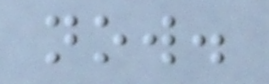now.
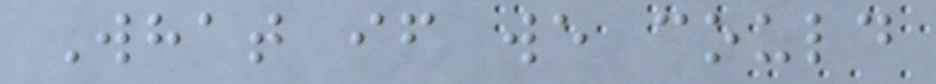What if we could
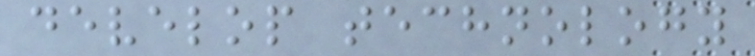develop technology
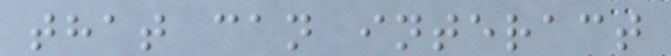that can interact
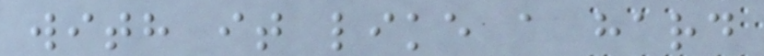with it like a hard
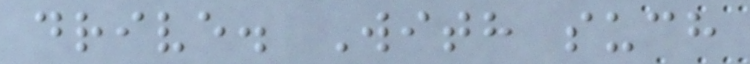drive. With such
